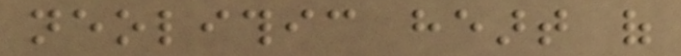neolithic heart of
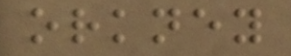orkney
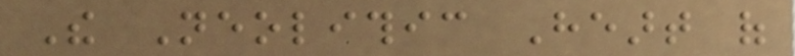The Neolithic Heart of
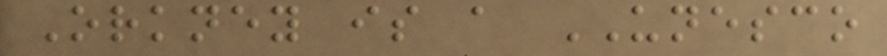Orkney is a UNESCO
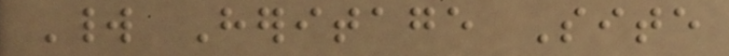World Heritage Site
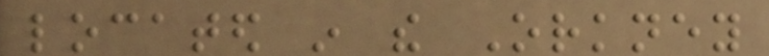located in the Orkney
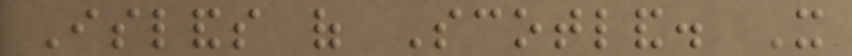Islands of Scotland. It
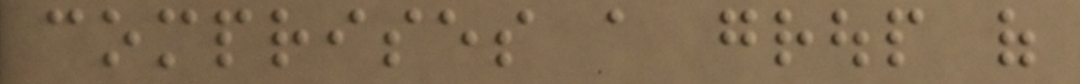comprises a group of
